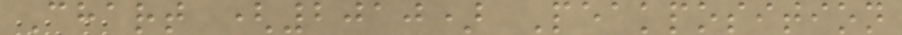Chart (2010) Peakposition
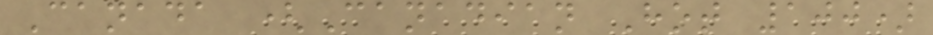Canada (Canadian Hot 100)
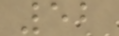52
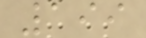199
